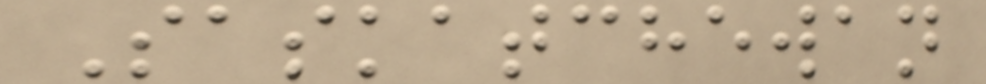Saskatchewan
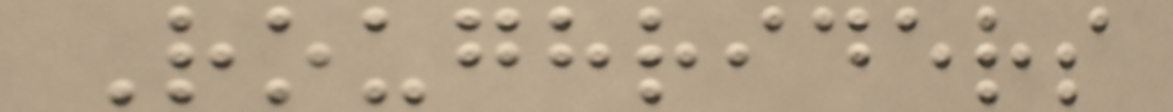Roughriders
